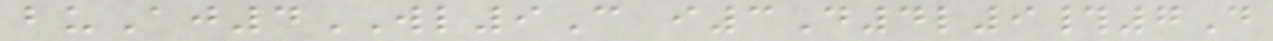buAj4WL9C i3D4l9#7D
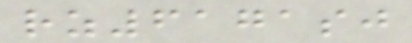rz6171sj
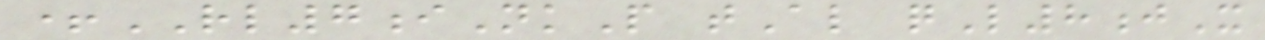+RL7iNkP tAl qL8jX
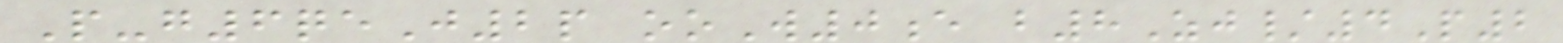P-g6qeJ2p ooW0e b8Zj/4P2
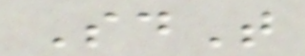SdT
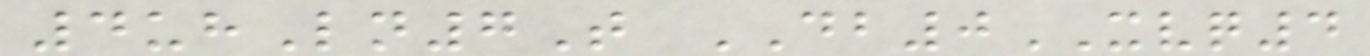4uhLn7T DB0XVQ4
